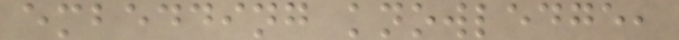embedding knowledge,
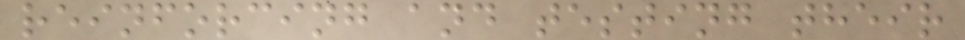reinforcing and testing their
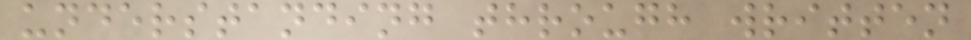understanding through written
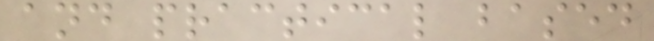and practical based
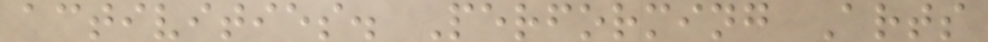activities. Performing Arts
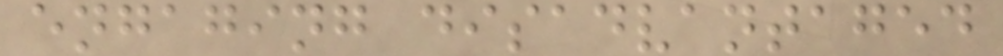engaging disadvantaged
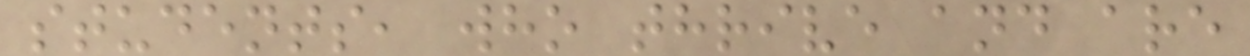students, who thrive and are
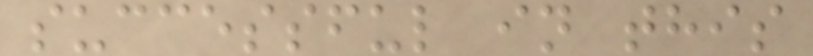successful in this
